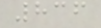836
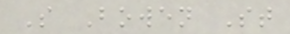S Bowen St
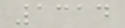1314
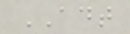ADT
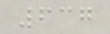637
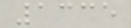1335
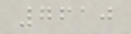7610
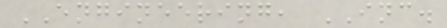ENGINEERING, INC.
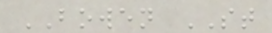BOWEN ST
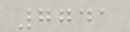7741
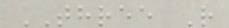THREE R
